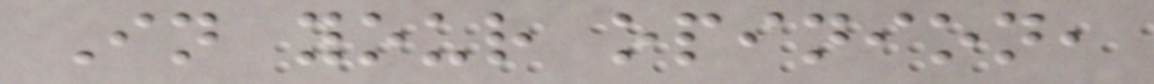In your opinion,
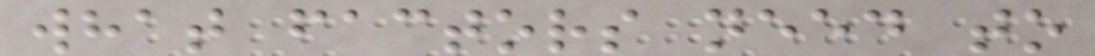what factors need to
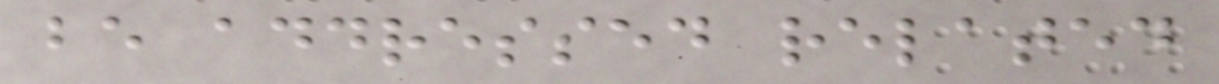be addressed related
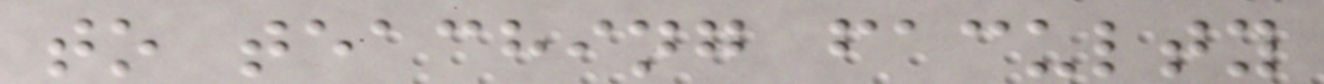to teaching faculty
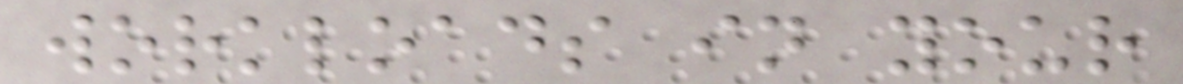workloads in your
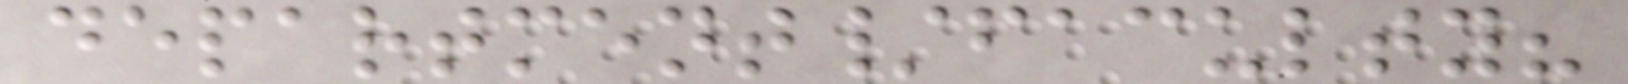department/faculty?
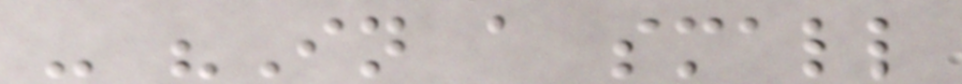- "In a small
